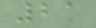21
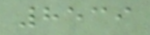8539
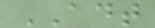ADT
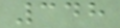348
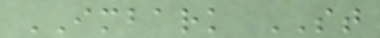IMBARK ST
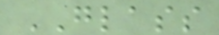GLASS
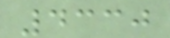4330
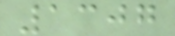1307
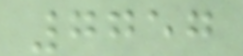7757
